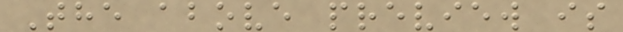The above preview is
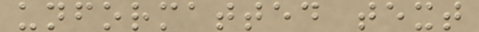unformatted text
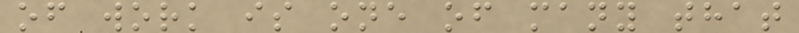of work is one of many that
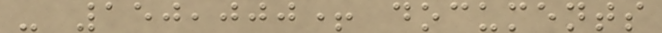- 150,000+ documents
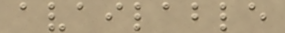available
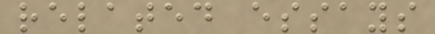related essays
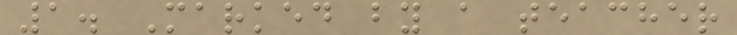1. Marked by a teacher
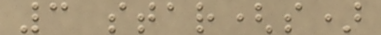3 star(s)
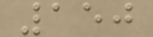150
